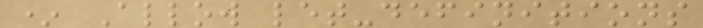* Allow let-definitions
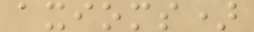axioms)
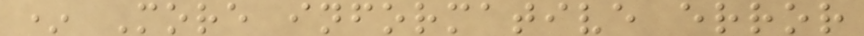* More informative error
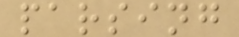parsing
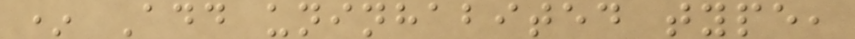* Add uninhabited type,
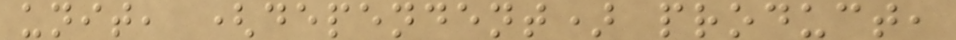unit, (dependent) product,
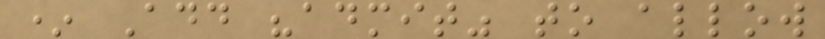* Add "admit" to allow
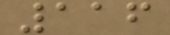116
